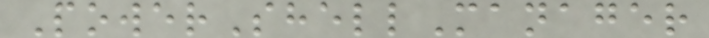PowerShellManager
